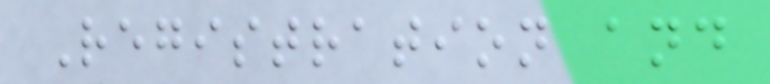Registration and
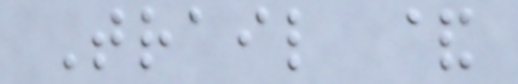Trail &
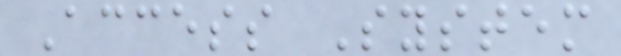Access System
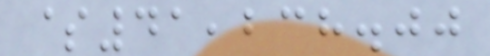$41,238.00
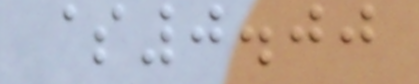$0.00
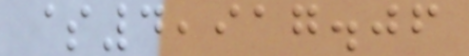$4,917.06
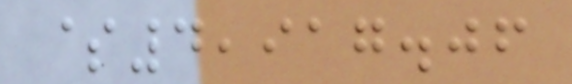$4,917.06
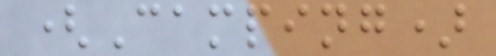(Camping)
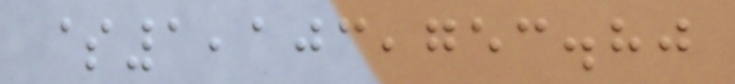$1,103,753.80
